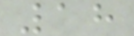18
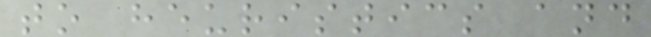to heuristics and
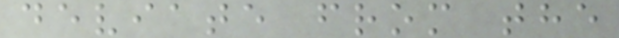deviate from the
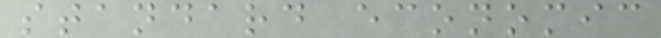standard economic
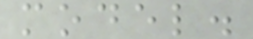model.
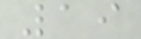19
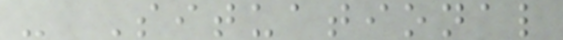- Situational
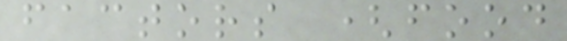factors (food
